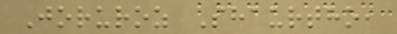Joruroz Shaurtho,
